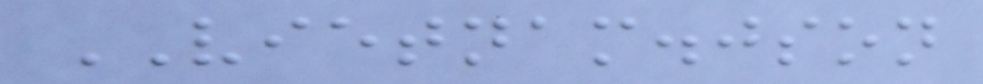VIETNAM.json
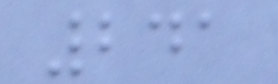241
